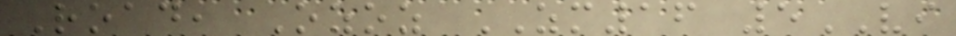Road, Ozoz ZM16 5VI
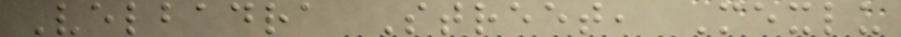Velbadra Street, Mexlu
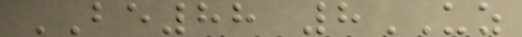BE88 8UZ
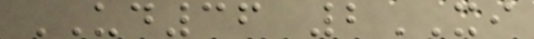UD36 2XI
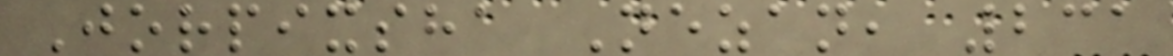Jorpixsha Nezan, 231
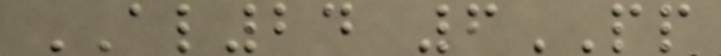AL24 6PP
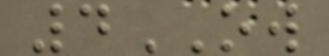4OW
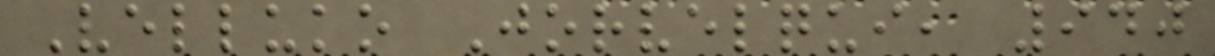Velluko Jorvelqui, 940
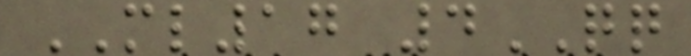ML17 4QQ
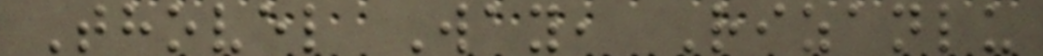Thovel Way, Rizanlu
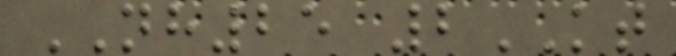NH25 2KT
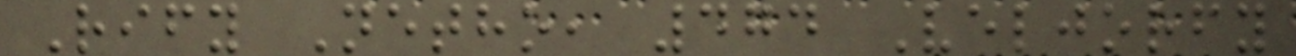Rify Netho, 474 Veljorfy
